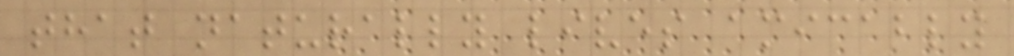that naturally lives amicably
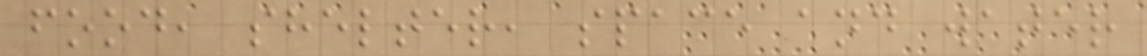food, shelter, space and water
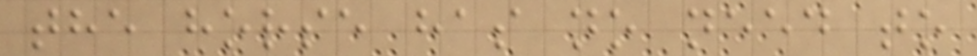the horse has no need to
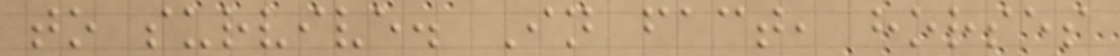to survive. In fact, horses
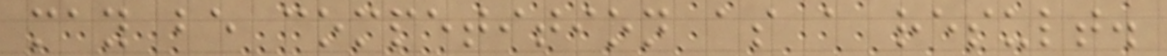may be competition as a result.
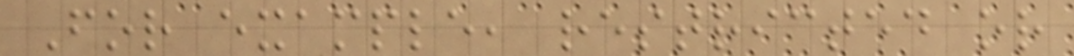For example, restricted or
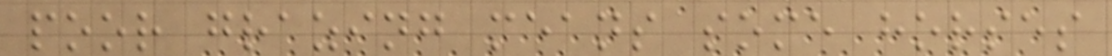poor grazing means some horses
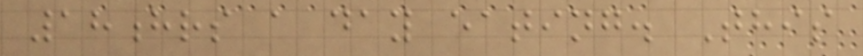18hrs a day eating. This
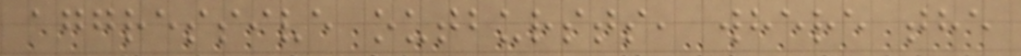aggressive outbursts, where the
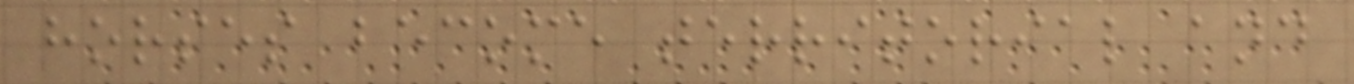horses become territorial and
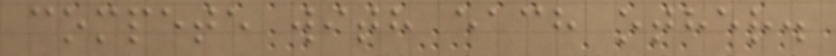compete with each other.
